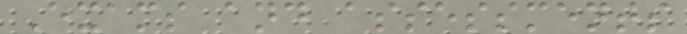Exams and assessments
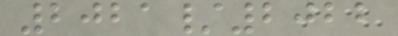2021/2022
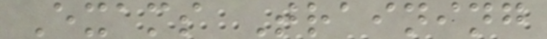Exams Training
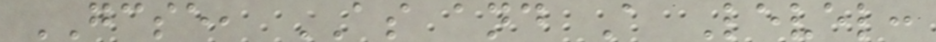GCSE, AS and A Level:
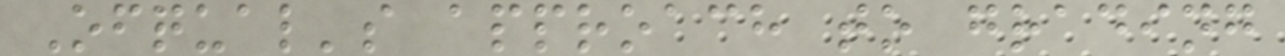Ofqual's approach to grading
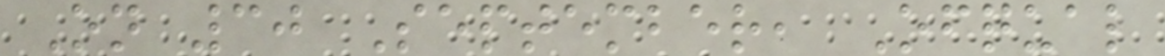On 30 September, Ofqual
